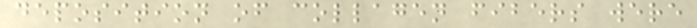deposition of collagen fibers were
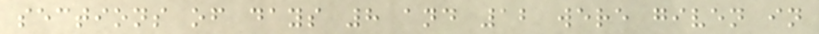sections of days 8 and 12 were given in
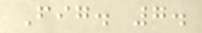Fig. 7.
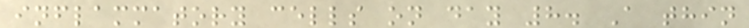inflammatory cells on day 8. A thin
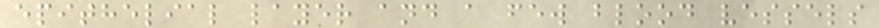epithelial layer and a few blood vessels
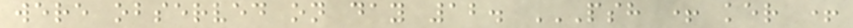were observed on day 12. PSH + KER +
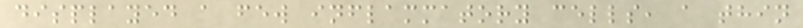displayed a few inflammatory cells, a thin
